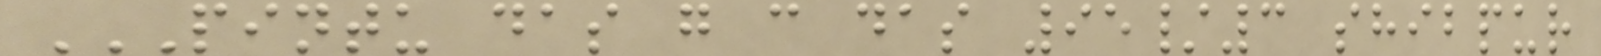PINTU DAS G C DAS 95/3 SHIBPUR
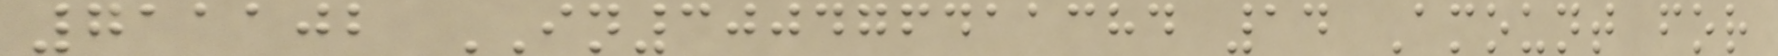711102 IN300476411384 14 Amount for
